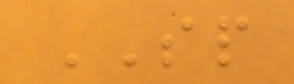SP
